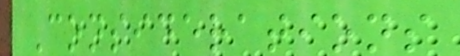Considerations
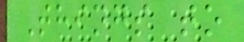Things to
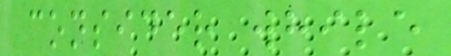consider while
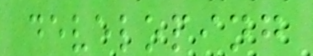developing
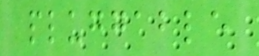pluggable
